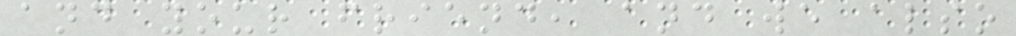and your friend, and we also
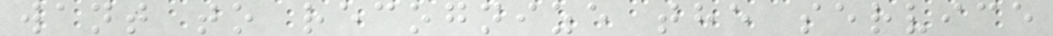want to recognize the service
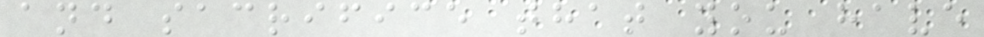and sacrifice that you have
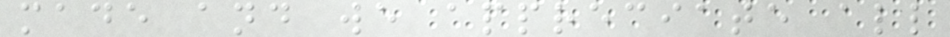made and we appreciate all
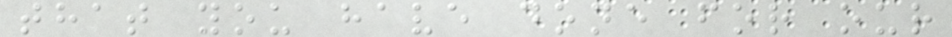that you have done for our
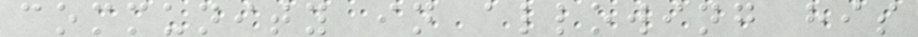community in allowing his
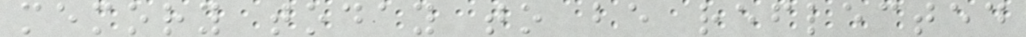memory today to be reflected
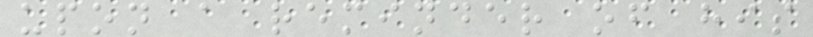upon a reminder of his
